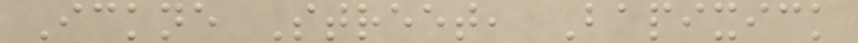Ickne Street, Bapixick
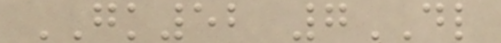GK52 7DL
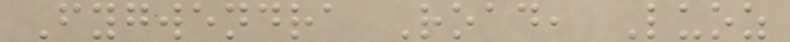Fygwendra Road, Luoz
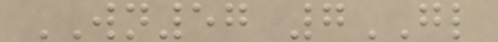WN57 7GL
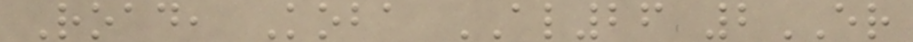Road, Koba AL26 2ER
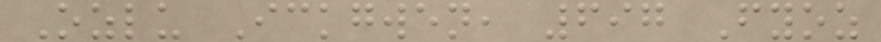Ozlu Ickgwen, 697 Fyoz
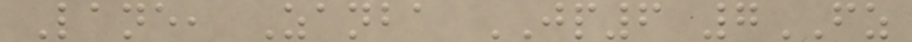Lane, Zanba JP6 7FZ
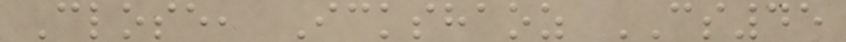Close, Ickshaoz CS45
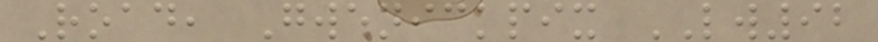Road, Gwenickpix LW92
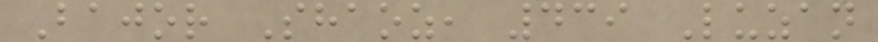Bajor Shaoz, 439 Luzan
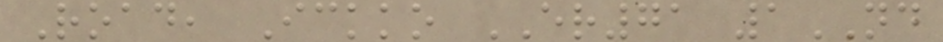Road, Ickko ER71 1ND
